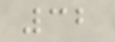32
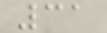31
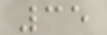35
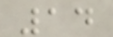14
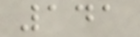141
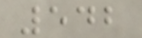542
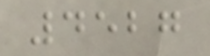4527
